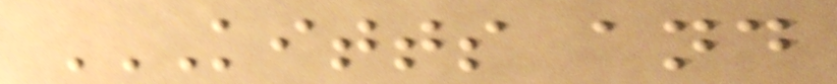KITTS AND
